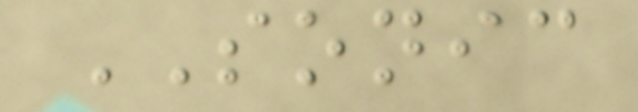SONIC
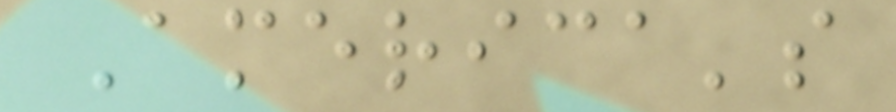America's
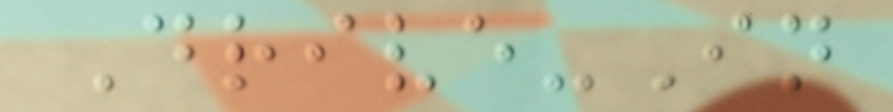Drive-In
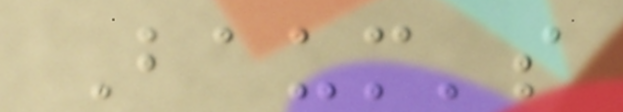Baum's
